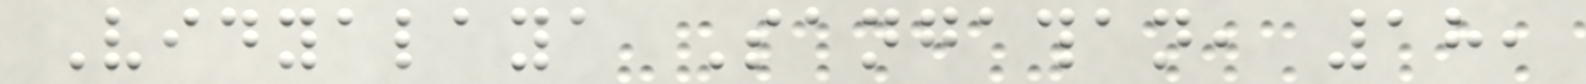Vidyalaya Sangathan, 18,
